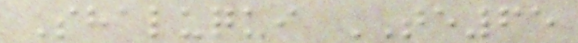Shaluqui TE65
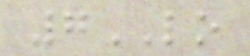7LO
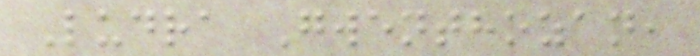Ludra Gwenthozan,
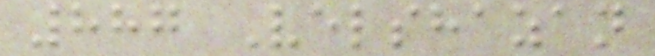887 Velshazan
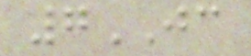7JC
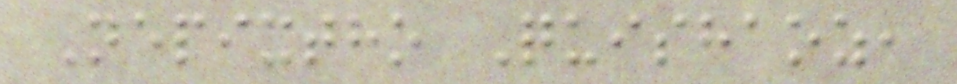Nepixtho Quishaoz,
